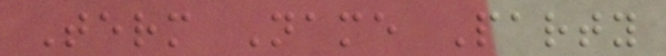Term Name Party
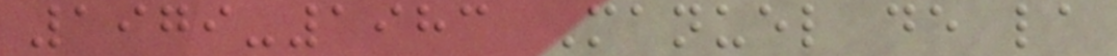1979-1983 Manuel de la
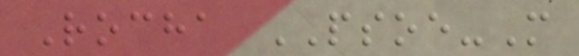Rocha PSOE-M
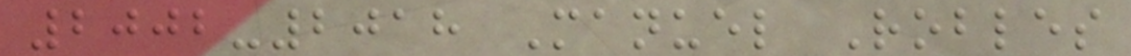2002-2018 Manuel Robles
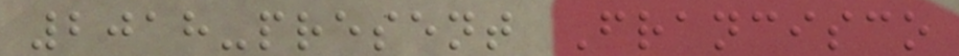2018-present Francisco
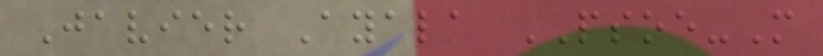Javier Ayala PSOE-M
